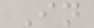In
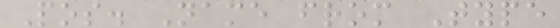Pos. Name from Type
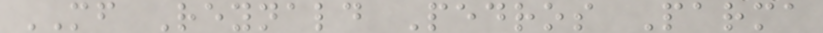MF Reynald Pedros Parma
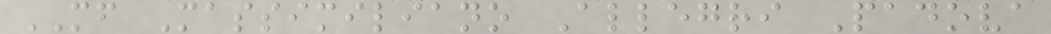MF Massimiliano Allegri Padova
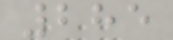285
